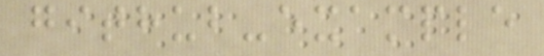github-example
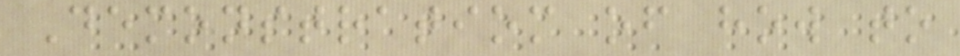Demonstratiom of how to
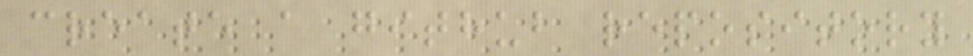create a github repository
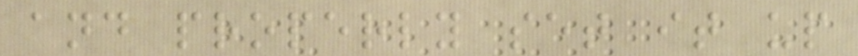and properly set it up
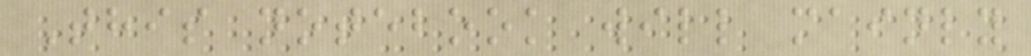This notebook will mainly
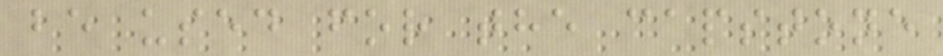be used for the capstone
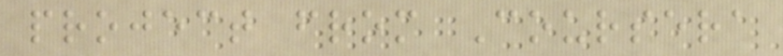project from Coursera
